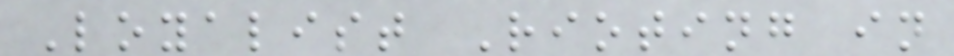Loyalist Rioting in
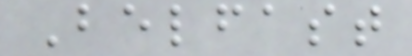Belfast
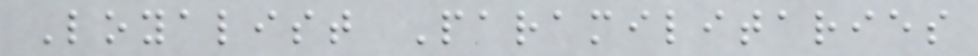Loyalist Paramilitaries
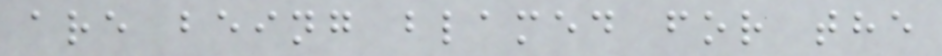are being blamed for the
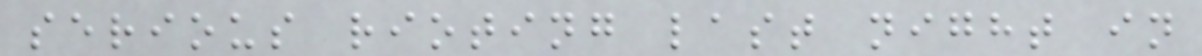serious rioting last night in
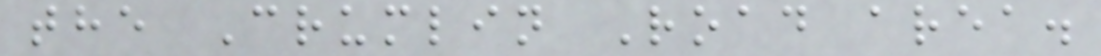the Crumlin Road area.
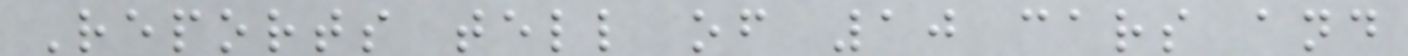Reports tell of 10 cars and
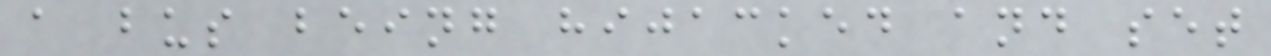a bus being hijacked and set
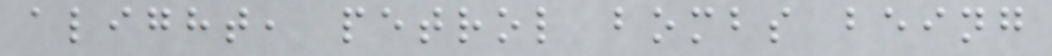alight, petrol bombs being
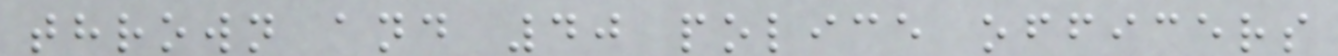thrown and 40 police officers
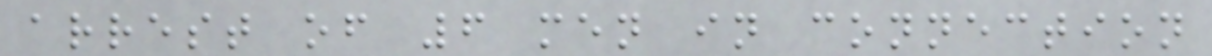arrest of 6 men in connection
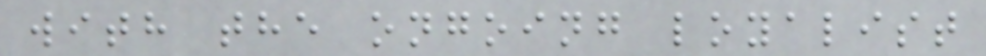with the ongoing loyalist
